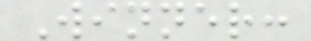Winner:
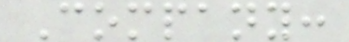Company:
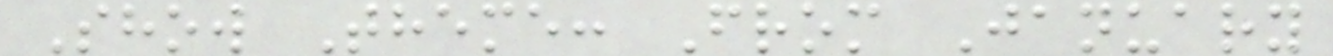Show Theme: From January
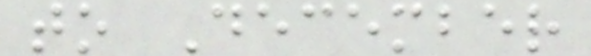to December
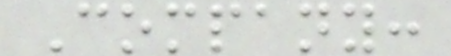Company:
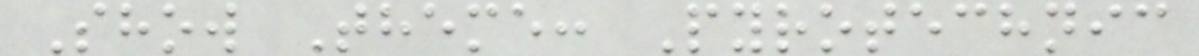Show Theme: Pyrotechnic
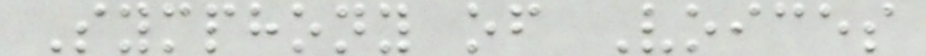Symphony of Voices
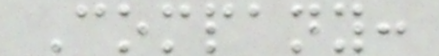Company:
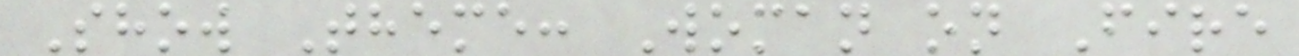Show Theme: Woman on Fire
